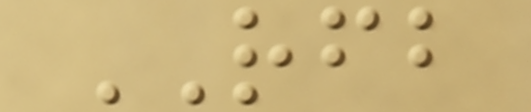RFB
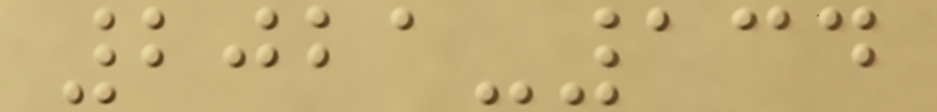2021-134
